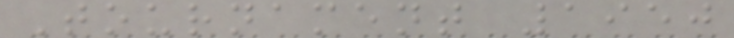Tournament 1950
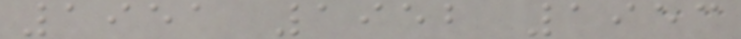1951 1952 1953
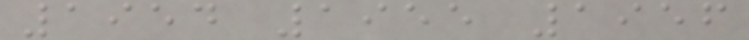1954 1955 1956
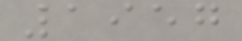1957
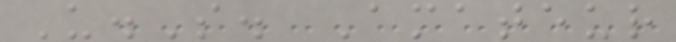U.S. Amateur
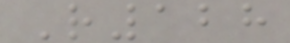R128
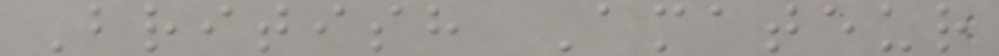British Amateur
